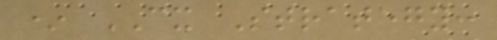* CX Strategy:
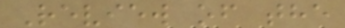Review of the
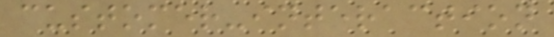customer-interaction
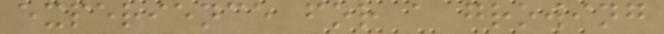experience for a growing
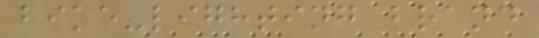bike-lighting brand
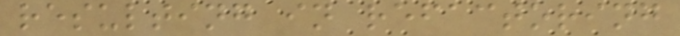resulting in refactoring
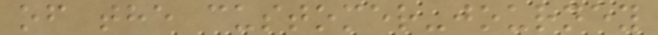of the customer-journey
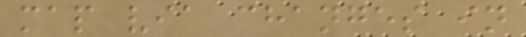map via changes in
